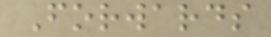Forwards
